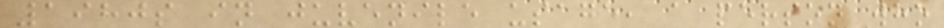1980s in juvenile usage, a person who
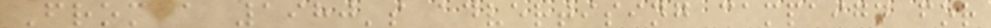From a 1980's advertising campaign for
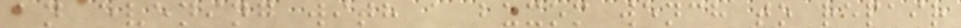an evening with a buxom wench to repair
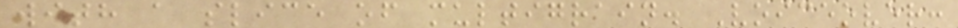with a slice of multigrain. Voiceover:
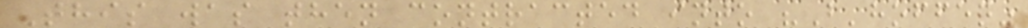This was then contracted into "B'hoffen"
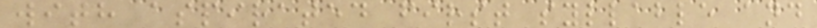with aspirated first syllable and
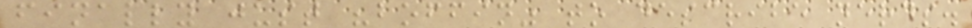finally just "boffin" to describe nerds.
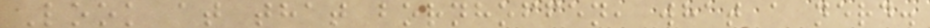Look at that bornhoffen, what a nerd.
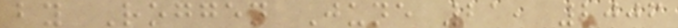by Roggen June 21, 2006
